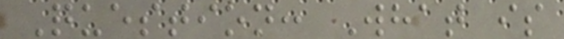Question: What is
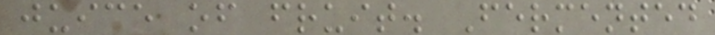juice of fruit. Fermented
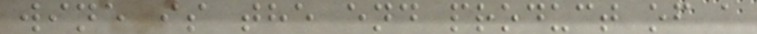wine is the end product of a
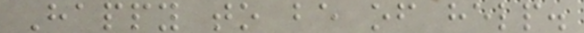Happy to be of help.
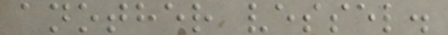another vessel.
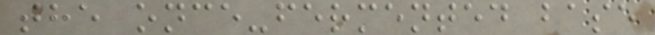the once-fermented base
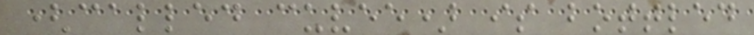(called cuvee) is bottled
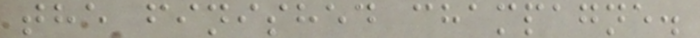the finished champagne.
